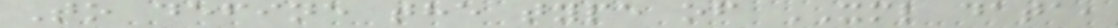To define the type of XML data,
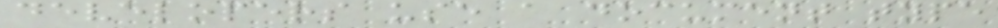developers use a document type
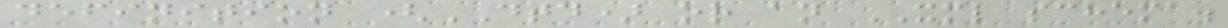definition (DTD) or an XML schema.
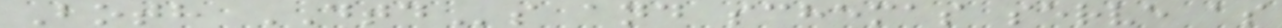Both DTDs and schemas serve as
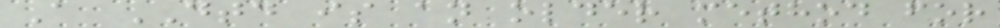A DTD is an older method for
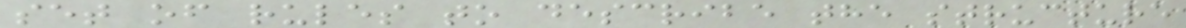set of rules to describe the structure
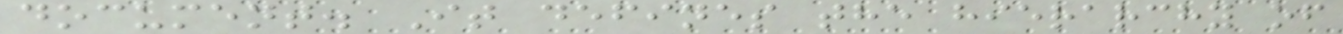document. It defines the hierarchy of
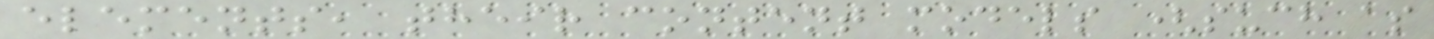elements, their content models (such as
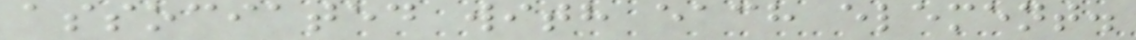associated with each element.
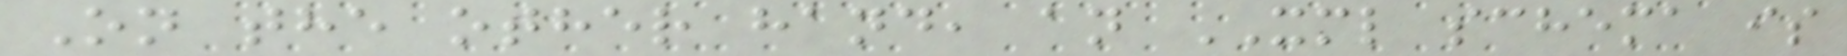On the other hand, an XML schema is
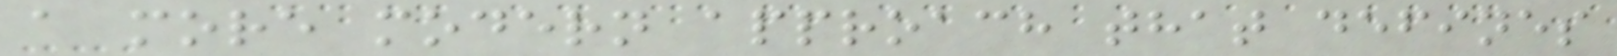a more modern approach that defines
